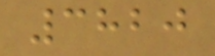3820
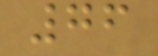76
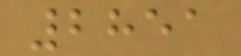2851
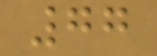77
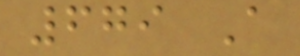679 A
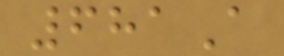681A
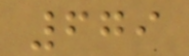679
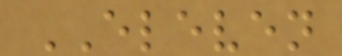ELEVEN
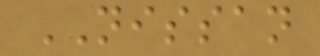NISSAN
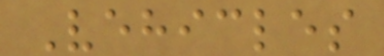Vehicles
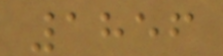1856
